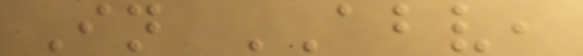In ABV,
